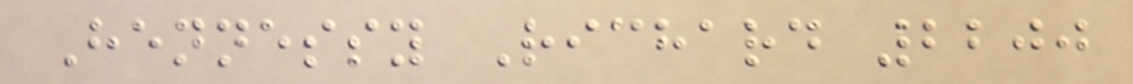Hennessy Richard 2200
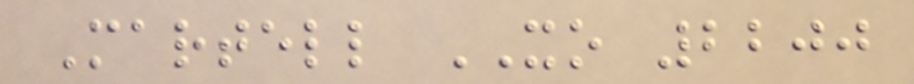Martell XO 2200
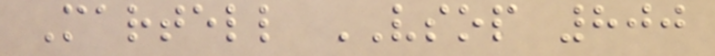Martell VSOP 800
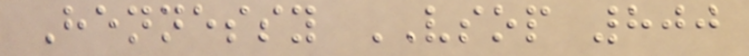Hennessy VSOP 800
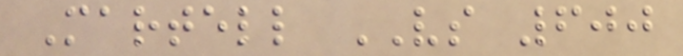Martell VS 600
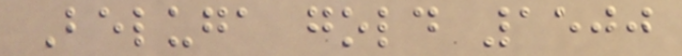Beluga gold 1500
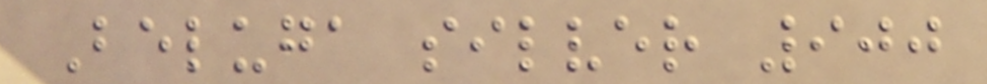Beluga silver 900
